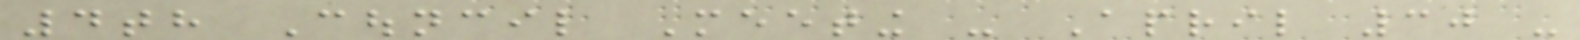4th Council Meeting - April 30 -
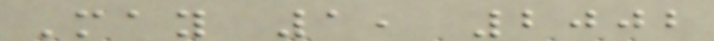May 1, 2002
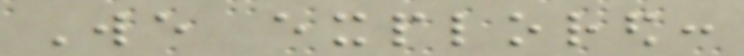We explored:
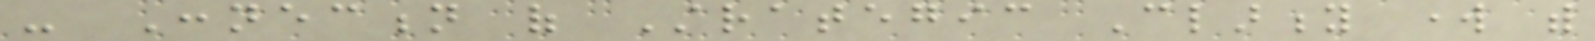- Connection of Strategic Clarity work with
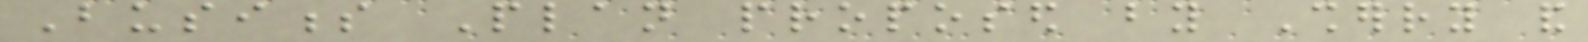Business Plan proposed by Sherry and
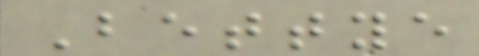Bettye
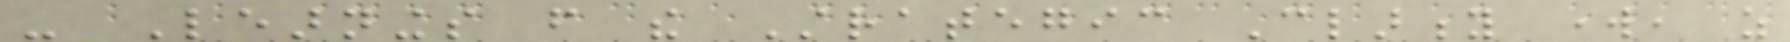- Learnings from the Strategic Clarity work, as
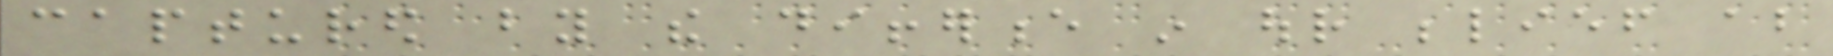captured by the difference in our belief about
